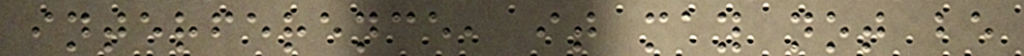interference, it may not be
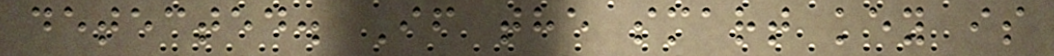detected. If the smart key is
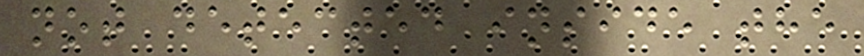not detected inside the
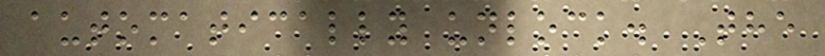automatically unlock. The
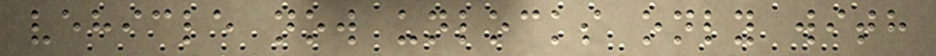vehicle now unlocks only with
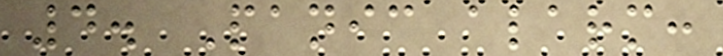4. Panic alarm:
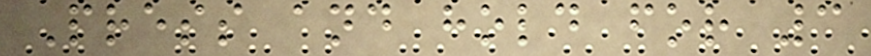Press and hold for 3
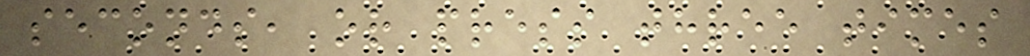seconds, or press three times
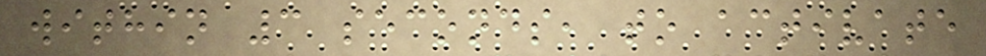within 3 seconds, to activate
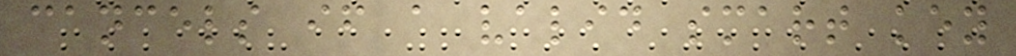cancels if a valid smart key
